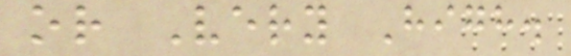or Very High.
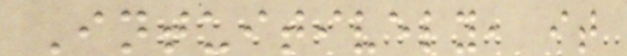Intuitively, it
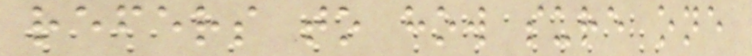refers to how sure one
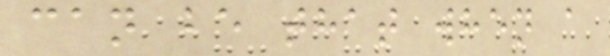can be that when a
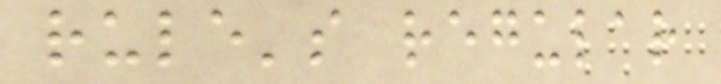rule's regular
